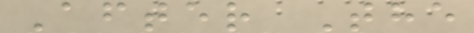After The
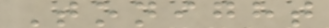Tonight
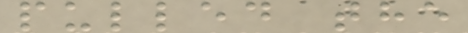pulled the
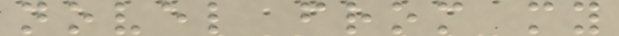novel from my
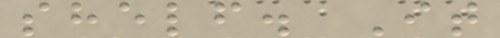shelf. It
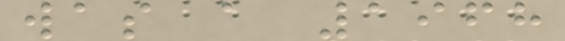was a 1968
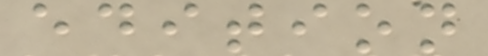edition
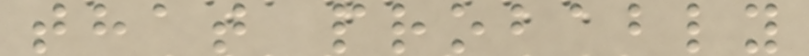that probably
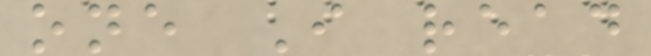one I read
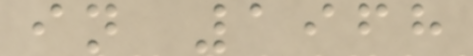in 1968
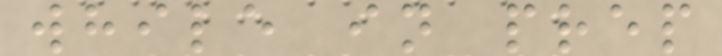while in prep
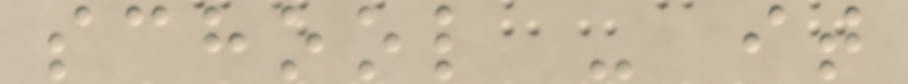school - it
